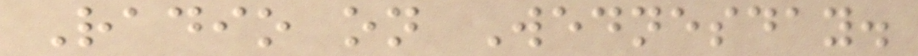Radio on Wednesday.
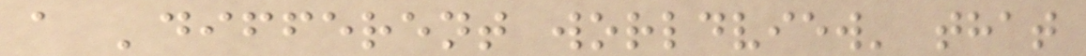a 'different worldview' that
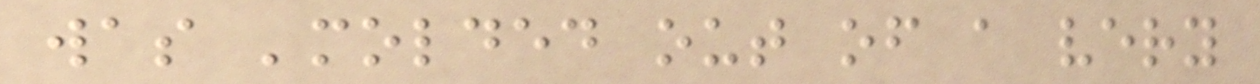was 'molded out of a very
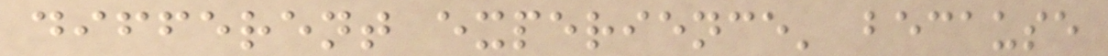different experience' because
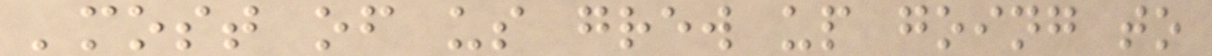'most of us grew up going to
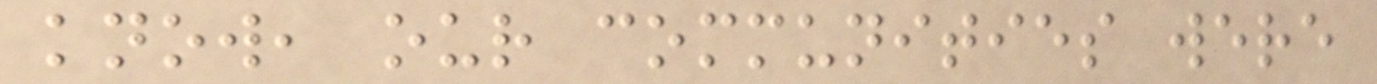know, our communities were
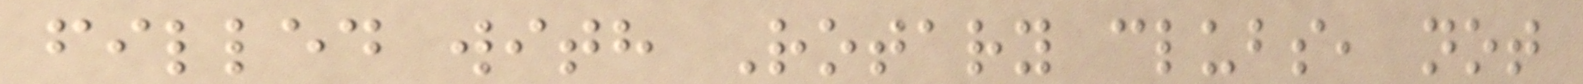filled with Rotary clubs, not
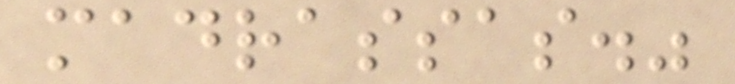madrassas."
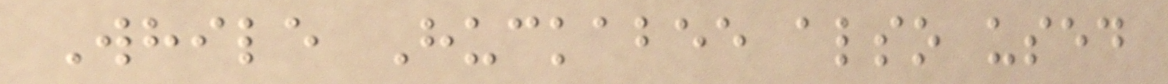While Huckabee also used
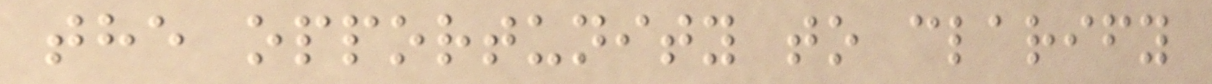the opportunity to clarify
